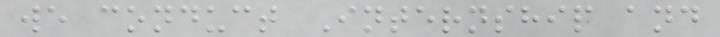we conduct Internship and
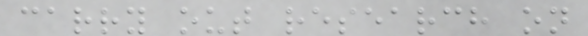carry out research on
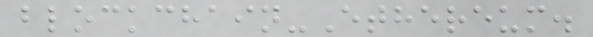blockchain-Ethereum.
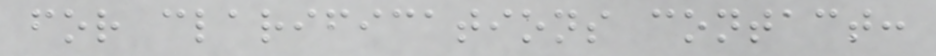for clarifications contact:
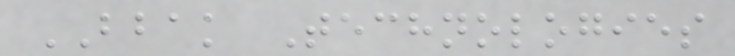BBAK Technologies
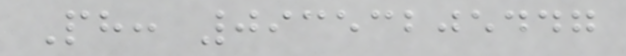Ph: 09353205447
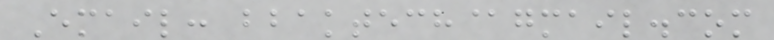Email: bbaktech@gmail.com
